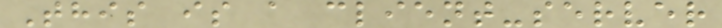This is a client-server
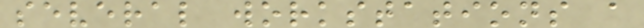several workstations a
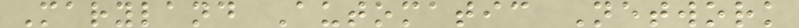Maryland Automatic Network
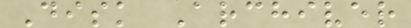Disk Archiver
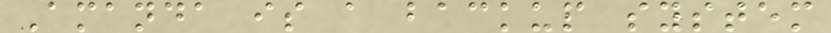Amanda is a backup system
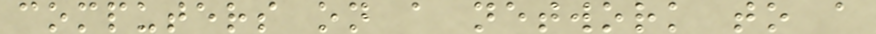computers on a network to a
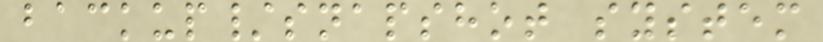backup/snapshot system
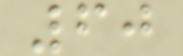60
